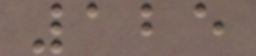125
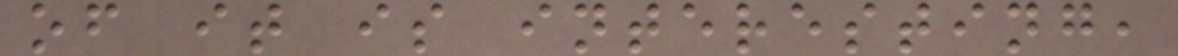of it is interesting,
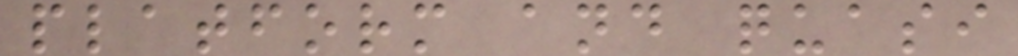platform and quasi
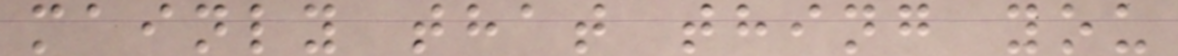mainly that thing you
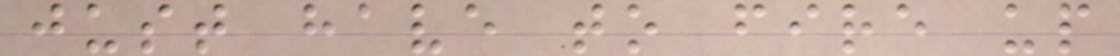just have to fire up
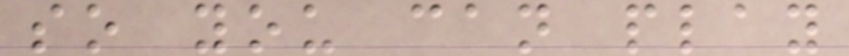so you can play
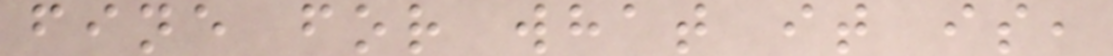fine for what it is,
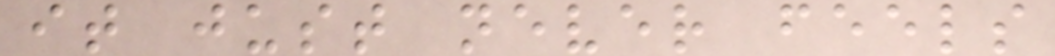it just never feels
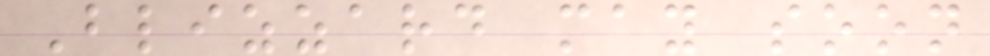Blizzard may soon
